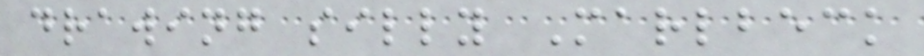drawing silly Marlbeck
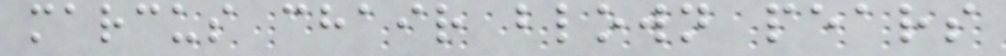marcus chair blown pears
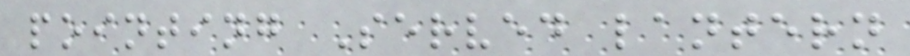pointing Served lantern
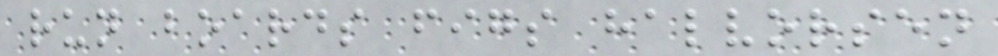run boards figs halvorsen
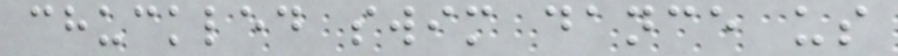chuckled swim dance us
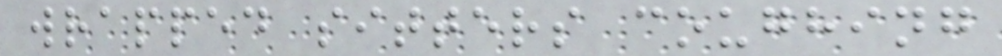wrapped sitters coughing
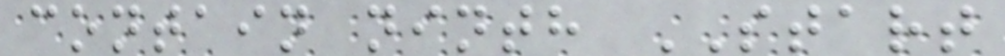contain ninth START
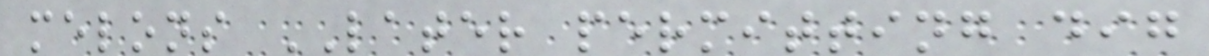melons LATER permitting dig
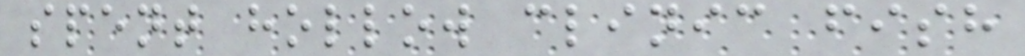spent hollow clinic fish
